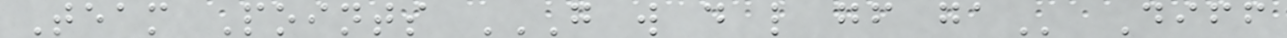Team Points G W D L GF GA Diff
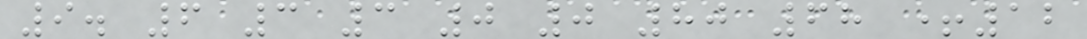9. 6 3 3 0 0 80 68 +12
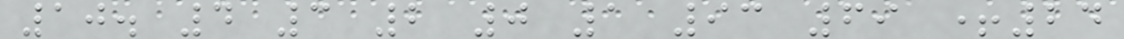10. 4 3 2 0 1 93 69 +24
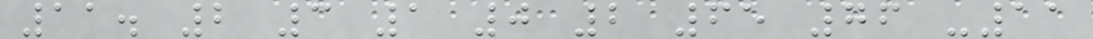11. 2 3 1 0 2 65 76 -11
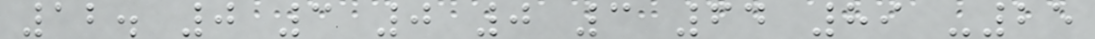12. 0 3 0 0 3 64 89 -25
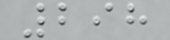298
